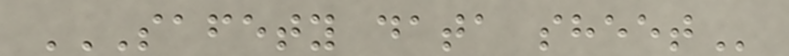SAFETY DATA SHEET
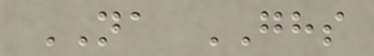NA GHS
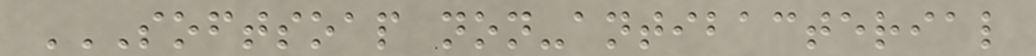SOFTSOAP NON-ANTIBACTERIAL
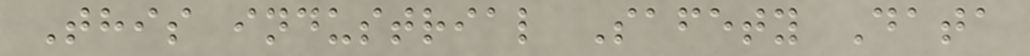This industrial Safety Data
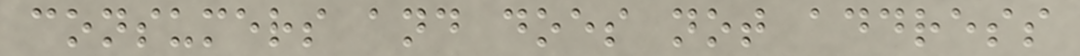consumers and does not address
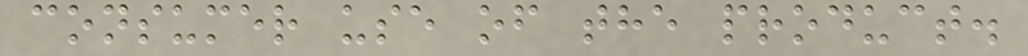consumer use of the product.
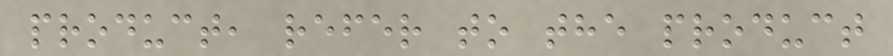product, refer to the product
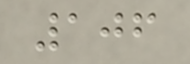106
